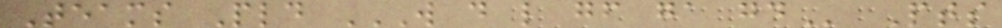Teams Pld W D L GF GA GD Pts
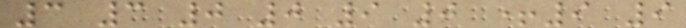3 3 0 0 9 0 +9 9
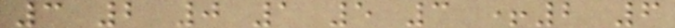3 2 0 1 5 3 +2 6
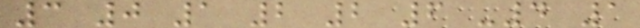3 0 1 2 2 6 -4 1
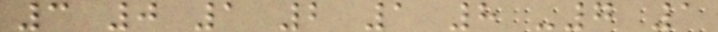3 0 1 2 1 8 -7 1
